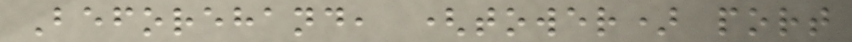Beforehand, (tower) port
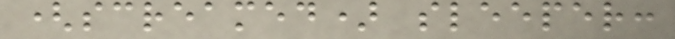(screamed) sleeper:
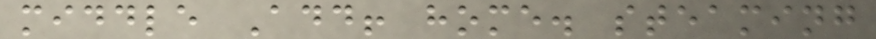middle Add! home. steaming
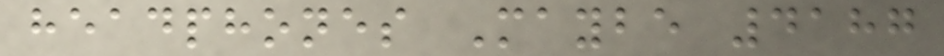headphones Maybe 4187
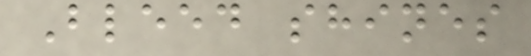Bleed shines
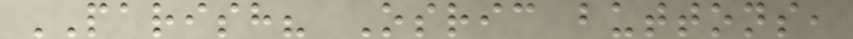PARISH? Osric buttons,
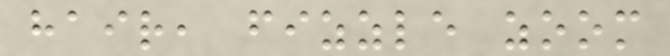hair, fizzle zoom
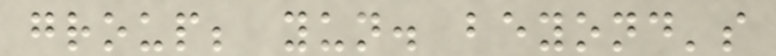group; yun. beyond's
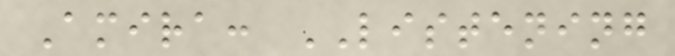Amira: LISTENING
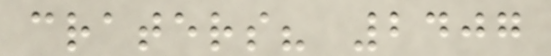craters? 2407
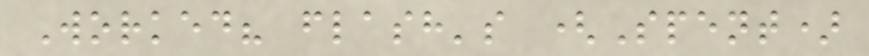Worked? flash's (Spent)
